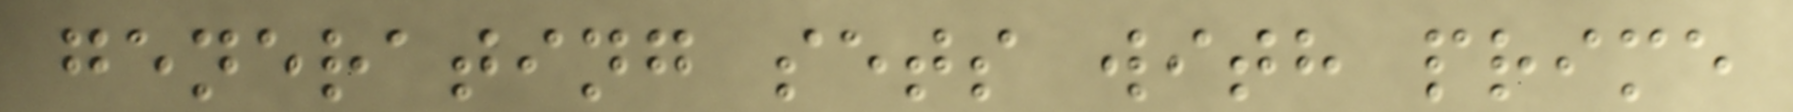generating sets with prime
